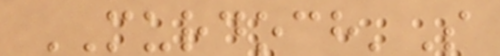MURDOCH'S
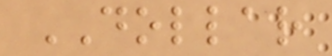DOLLAR
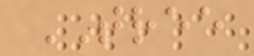TREE
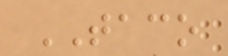TACO
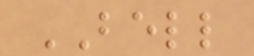BELL
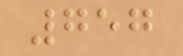757
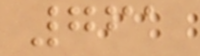761
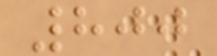800
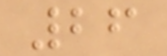26
